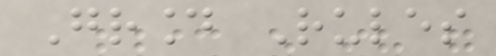Ground Rules
